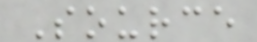Source
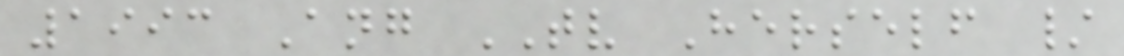1993 Ang TV Herself /
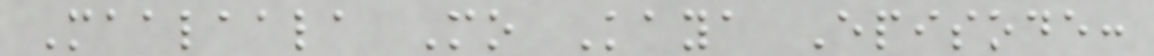Maalaala Mo Kaya Episode:
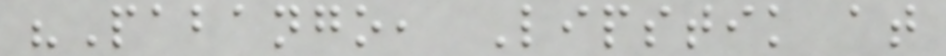"Pabango, Lipstik at
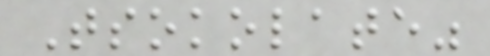Tsokolate"
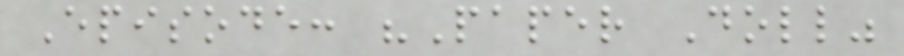Episode: "Paper Doll"
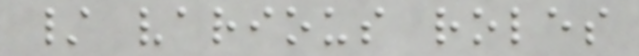/ various roles
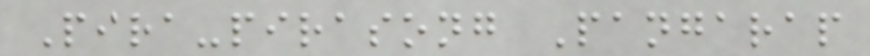Pira-pirasong Pangarap
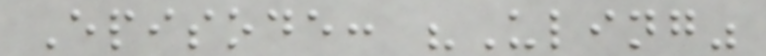Episode: "Uling"
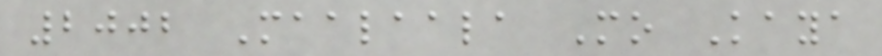2002 Maalaala Mo Kaya
